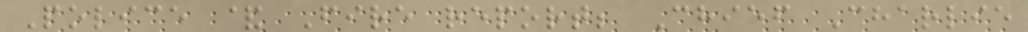Police & Fire report; Chief Charlie
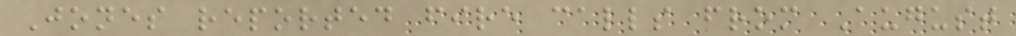Jones reported fire calls from August
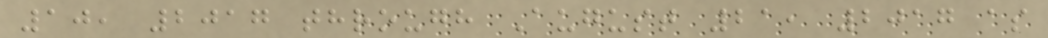10, 2017 through August 21, 2017 as
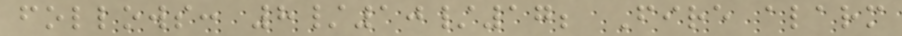follows: 8/10/17; Fire alarm
